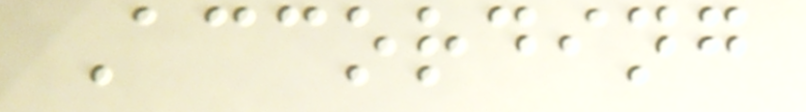According
